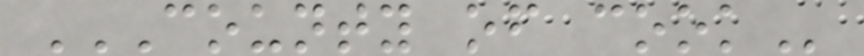COUNTY OF COOK
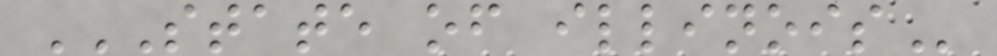STATE OF ILLINOIS
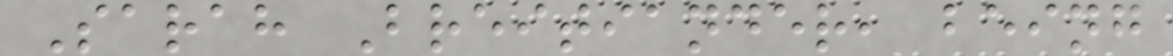Sarah Breitiander, being
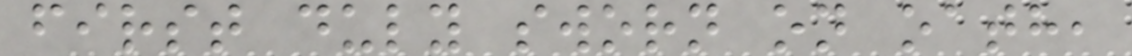first duly sworn on oath,
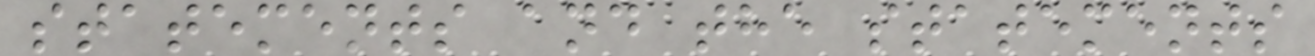statements and the statements
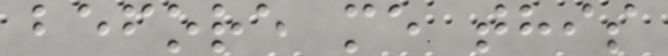before me this
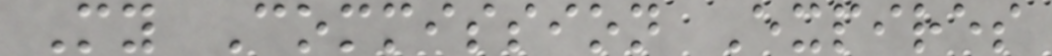My Commission Expires
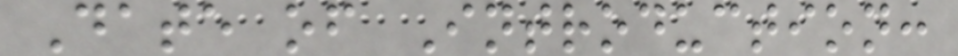Date of Introduction:
